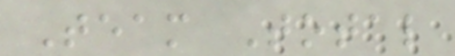Team Total
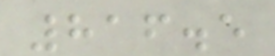816.5
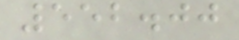552.00
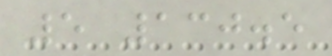5 130.5
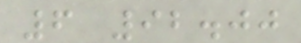6 92.00
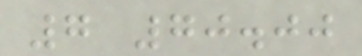7 70.00
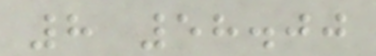8 58.00
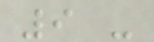9 -
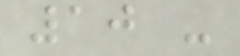10 -
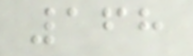168
